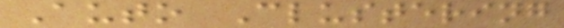Auto Clustering
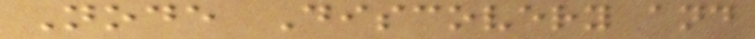Node Discovery and
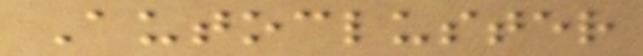Autocluster
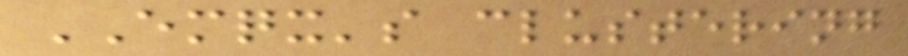EMQX's clustering
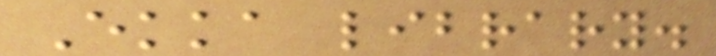Ekka library.
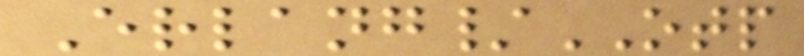Erlang/OTP
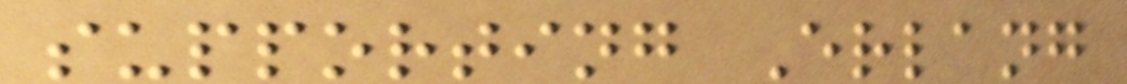supporting Erlang
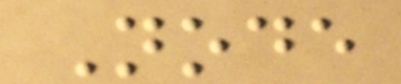Node
